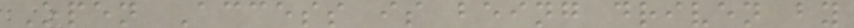Open Access is being driven by
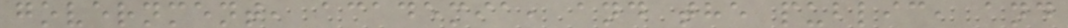government, academia, and the public, and
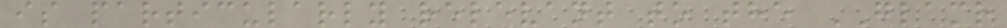is particularly relevant to the GLAMR
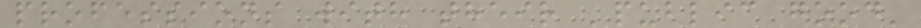professions with their 'public good'
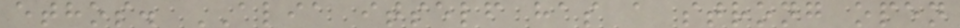ethos. ALIA itself has a strong open
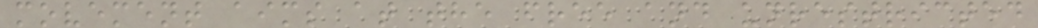movement aims at the free and unrestricted
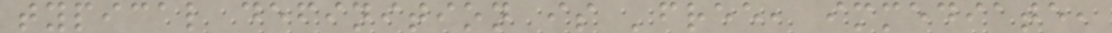typical definition is 'free, immediate,
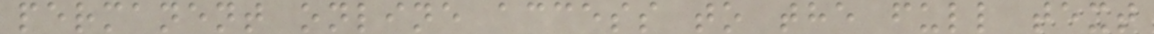permanent online access to the full text
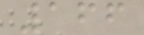166
